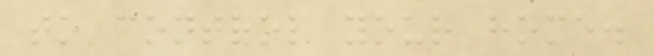to control your home.
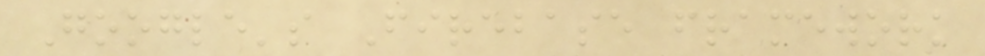Google's Firebase framework
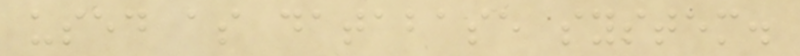used as database system.
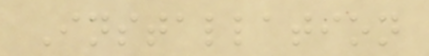Installation
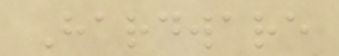Hardware
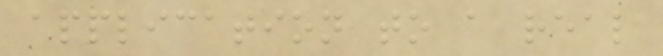application to a real
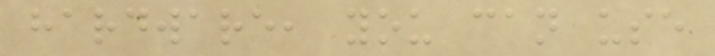hardware, you can use
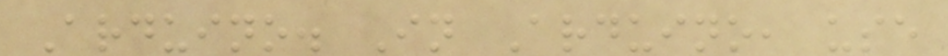Arduino. In Arduino, use
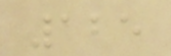125
